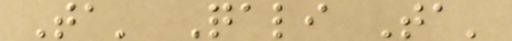Ta' Qali Ta'
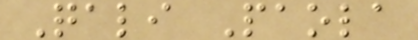Qali Paola
